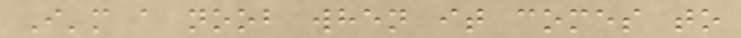I'm a noob when it comes to
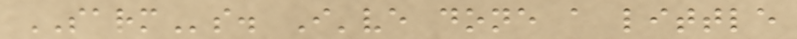SARMs. I've done a little
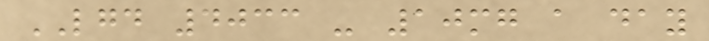LGD 4033 - 10mg a day
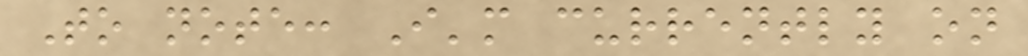To note: I'm currently on
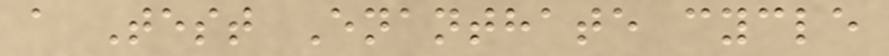a Test Enanthate cycle
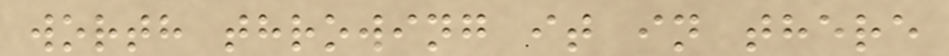worth throwing it in there
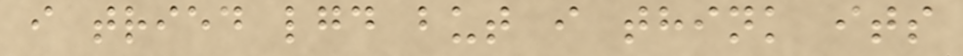i tried lgd but i think its
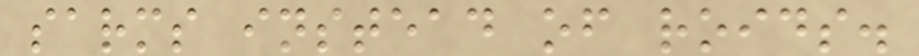sarms instead of roids.
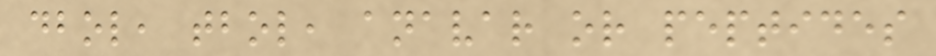dbol, tbol, anavar or peptides
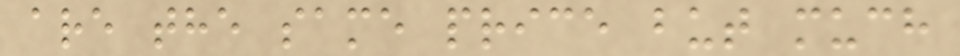are the same price but much
